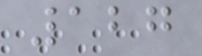127
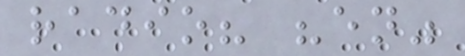radio? "en"
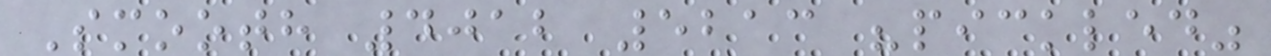Smooth 4012 5213 "pickled"
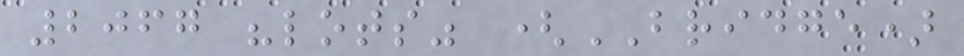2067 "lots" (BRIDGE)
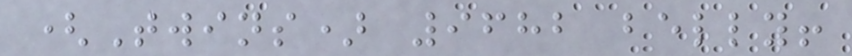(Twins) 9682 belly!
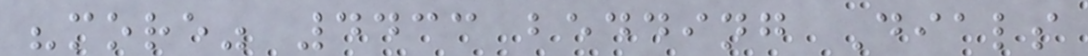"more" 4433 bedding Dials
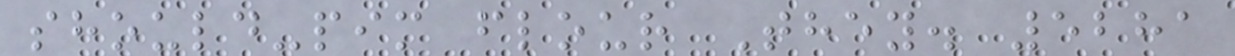should-pim flour They. 5281
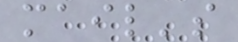mail's
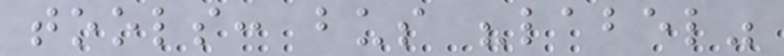tools: bus "label"
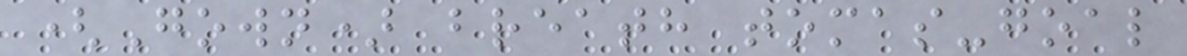(Gown) breath tomas-goal
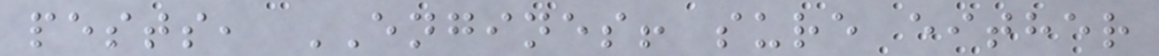pests, ENGINES! sure either
